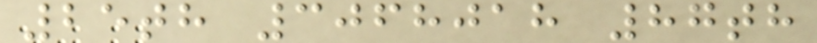25th 3068018 87th
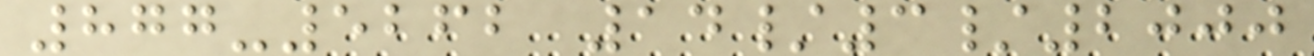877-5262 14/3/2000
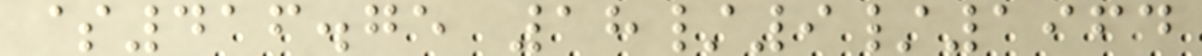$416.75 18/9/1964
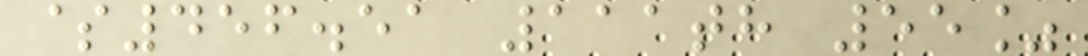$456.51 111th 55%
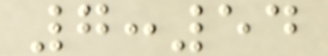7:54
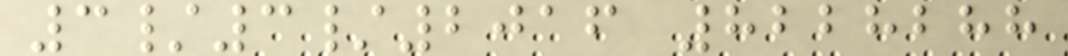3/3/2016 8228288
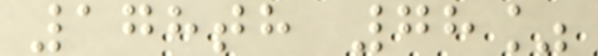178th 78%
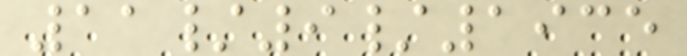11/9/1935
